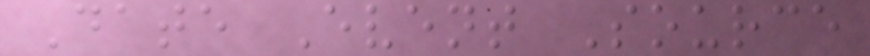Date Event Source
